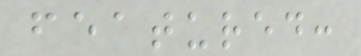featured:
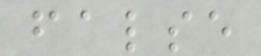false
